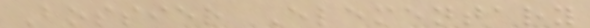Bossier Elementary
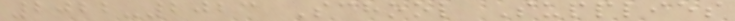2022-2023 School Supplies
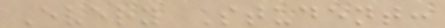Every Student:
